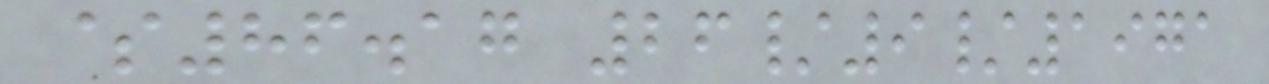$86.17 26/9/1971
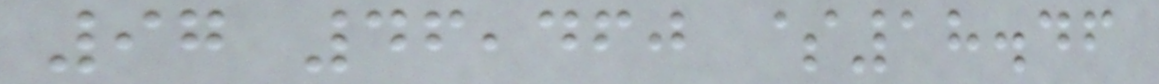97 46,460 $18.46
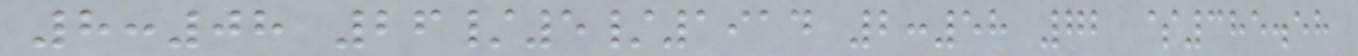8:08 26/5/1914 2:58 72 $385.58
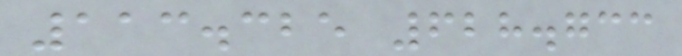113.325 628.733
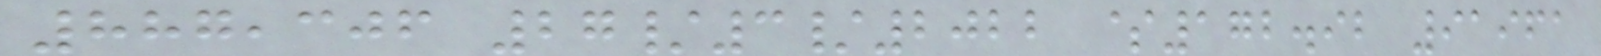887,306 27/3/2022 $172.92 91961
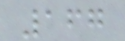167
